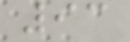93
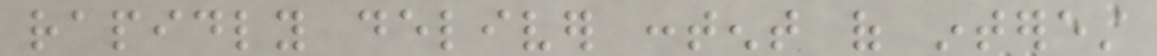rapidly deliver content of interest
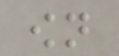own
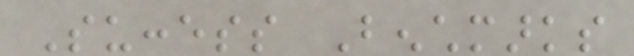Success Benchmarks
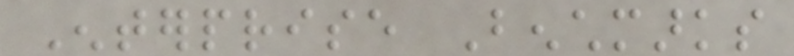Enterprise Benchmarks
